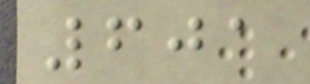601
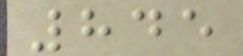845
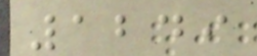1249
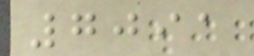7091
